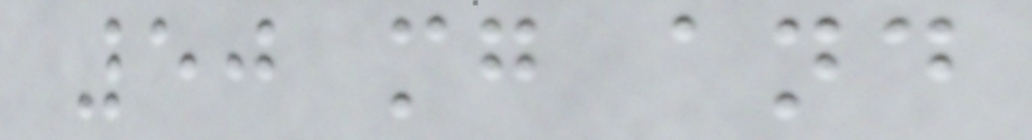50 mg and
